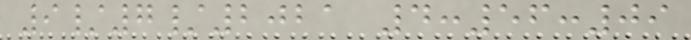9/7/2021 4:56:09
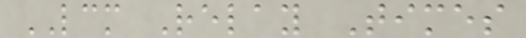LCM Relay Times
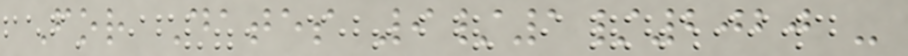For Dates 9/1/2020 -
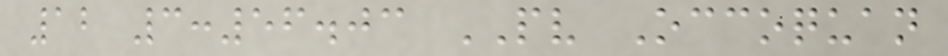12 3:56.03 PV Occoquan
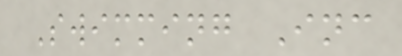Swimming Inc
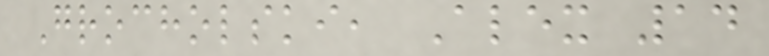Grocholski, Alex 14
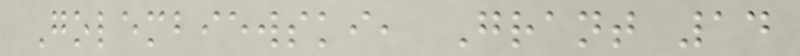Golembiewski, Grant 14
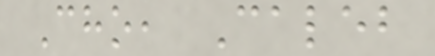Cho, Caleb
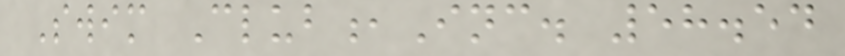Swim Club,Inc. 58.54
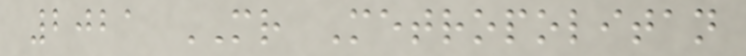2021 MR Metropolitan
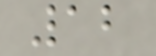12
